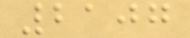2107
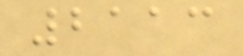2113
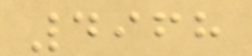4968
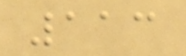113
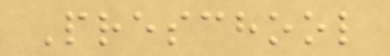Preschool
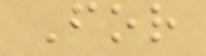For
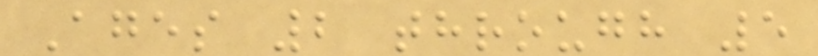Ages 2 through 5
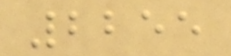2255
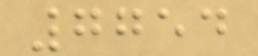7754
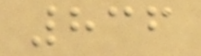836
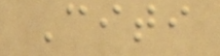Citi
